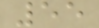55
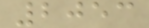2053
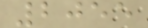2055
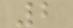2
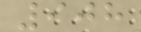908
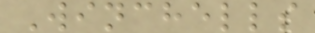Winchells
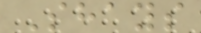Shays
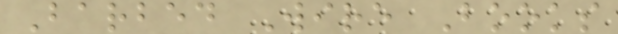Barbed Wire Books
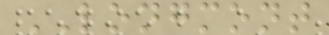LONGMONT
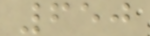650
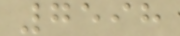7598
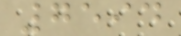7594
